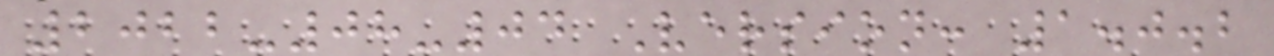2022-08-04 Version: 1.0.2
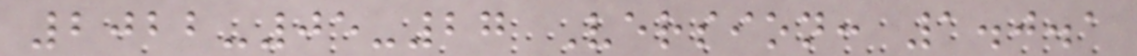2022-05-27 Version: 1.0.1
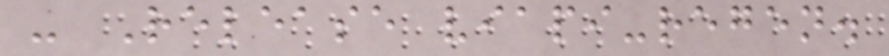- Release viapi-regen.
